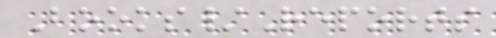Books/Reports
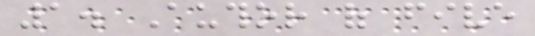1. Author of five
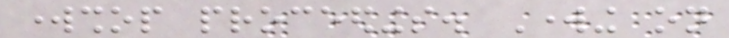workshop proceedings. Working on
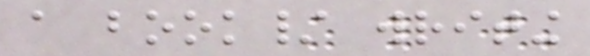a book/ writing
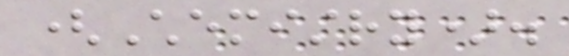(Chemistry).
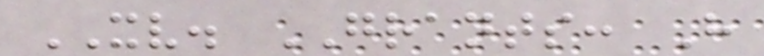XV. GRANTS: Have
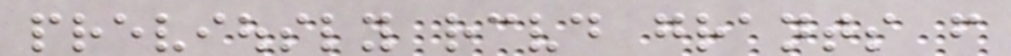previously received grants from
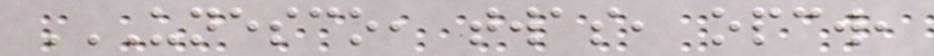UNESCO, TWAS, OPCW,
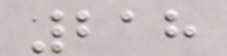218
